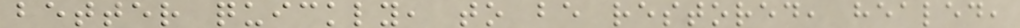better quickly, to be restored, healed,
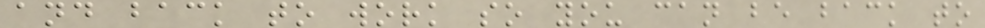and back to work so you can be back to
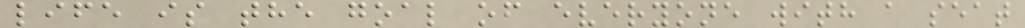life is the goal of everyone with a seat
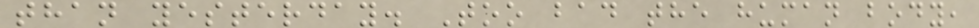than yesterday. Too bad the human body,
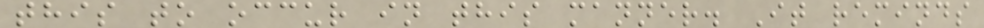this to occur in this manner. It reminds
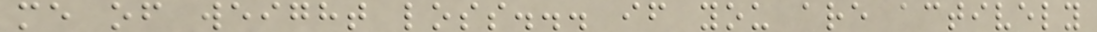me of weight loss... if you are actively
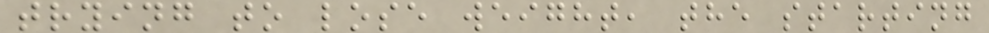trying to lose weight, the starting
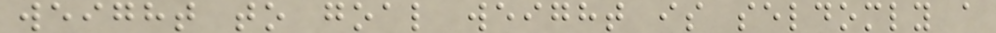weight to goal weight is seldomly a
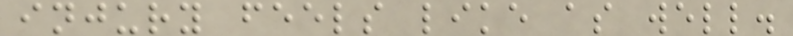injury feels like as well.
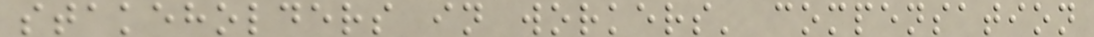stakeholders in workers' compensation
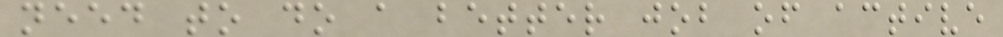need to do a better job of active
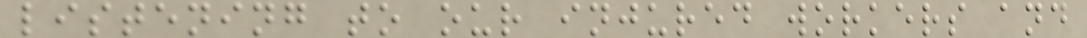listening to our injured workers and
